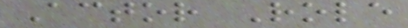Actor Role
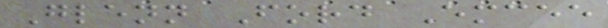Glenn Ford Emcee
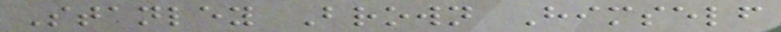Stanley Brown Himself
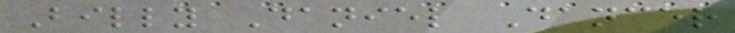Billy Daniel Dancer
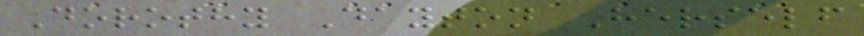Dorothy Dayton Herself
